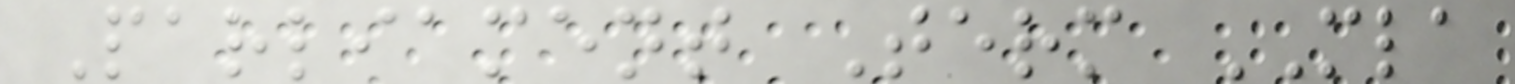Parliament Term MLA
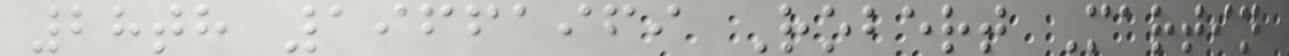28th 19661969 Robert Martin
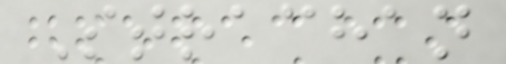Strachan
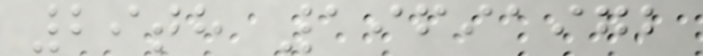29th 19691972
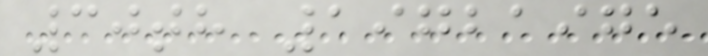30th 19721975
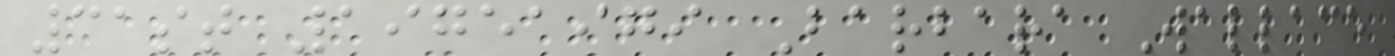31st 19751979 Barbara Wallace
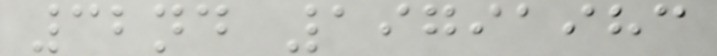32nd 19791983
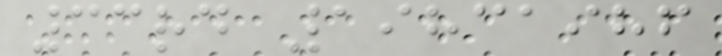33rd 19831986
